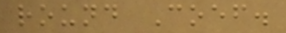round Coef.
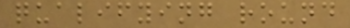qualifying round
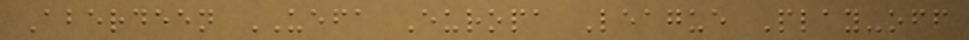Aberdeen UEFA Europa League Play-off
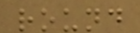round
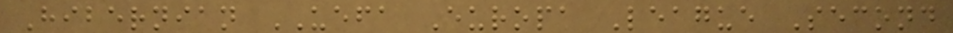Hibernian UEFA Europa League Second
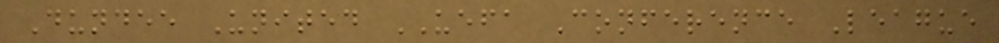Dundee United UEFA Conference League
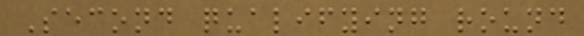Second qualifying round
